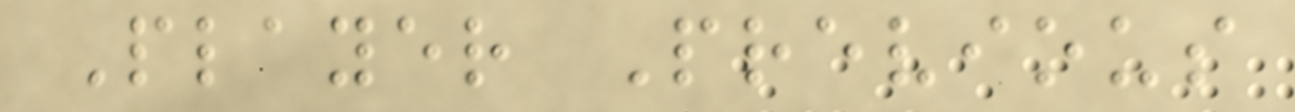Player Previous
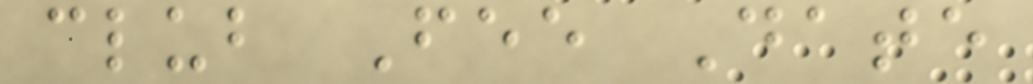club Fee Date
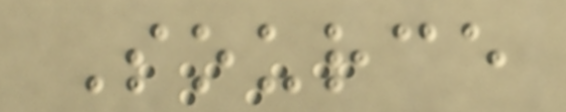Source
